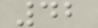42
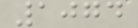1074
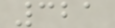321
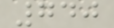740
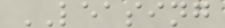LEASING
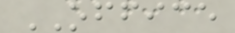OFFICE
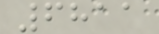6811
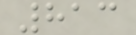813
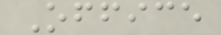Office
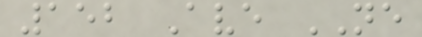152 Ave NE
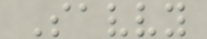Savvy
